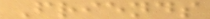Friends
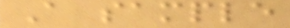A sample
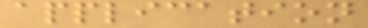application
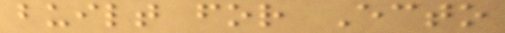built for Ecto
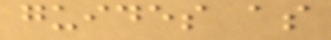guides as
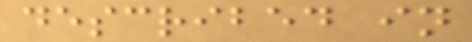described in
